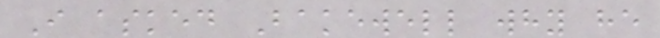I asked Bakewell why he
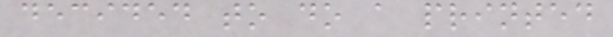decided to do a printed
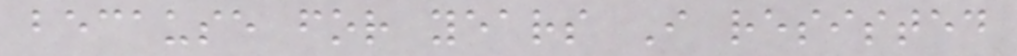because for years I resisted
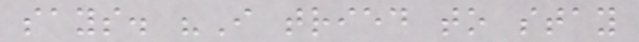says. "I tried to stay
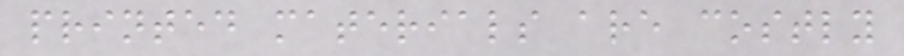printed materials are costly
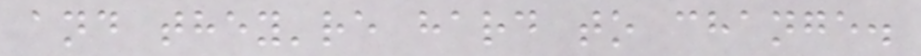and they're hard to change.
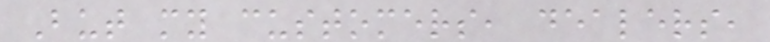But my customers, dealers,
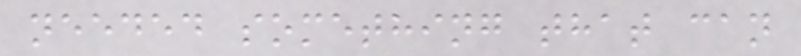needed something that can
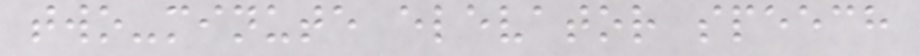two-minute elevator speech
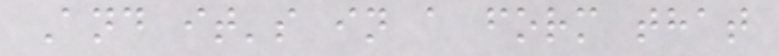And it's in a form that
